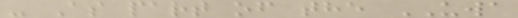- As part of the UWA
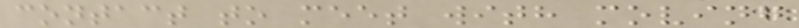contact to meet with moving
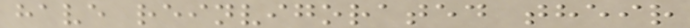have reinvigorated their
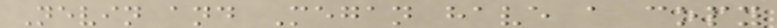Nevin and Megan have a copy
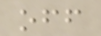off
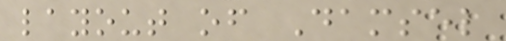layout of Damsel
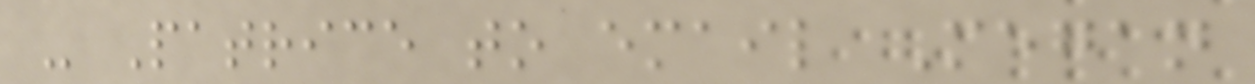- Patrice to email Megan
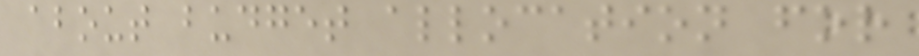about budget allocation for
